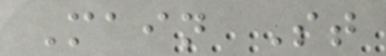Main St
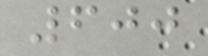600
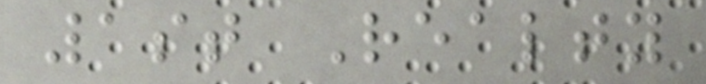1st Realty
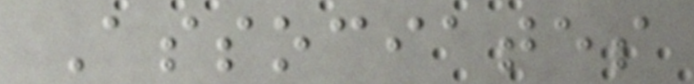Associates
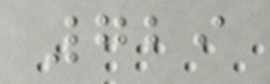729
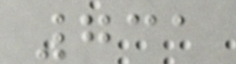731
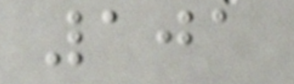101
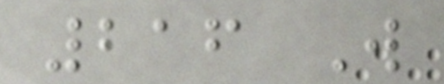216 W
